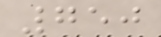750
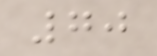70
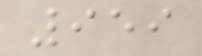959
